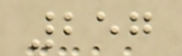257
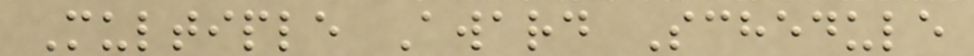Multiple Award Schedule
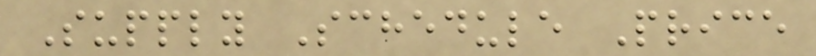Supply Schedule Price
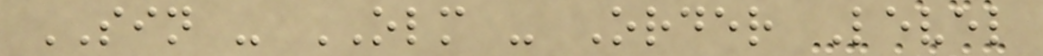SIN - OLM - Order Level
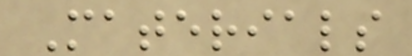Materials
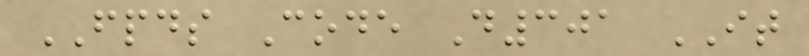FPDS Code D301 IT
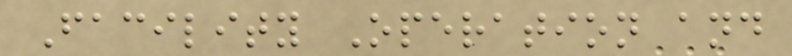Facility Operation and
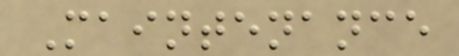Maintenance
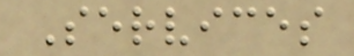Services
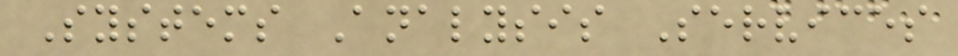Systems Analysis Services
